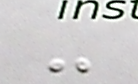-
